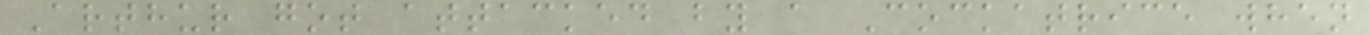Arthur got attacked by a Cockatrice when
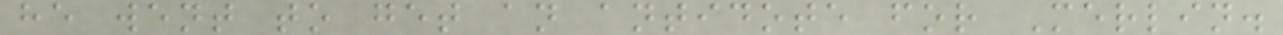he went to get an antidote for Merlin.
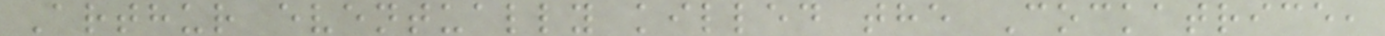Arthur eventually killed the Cockatrice,
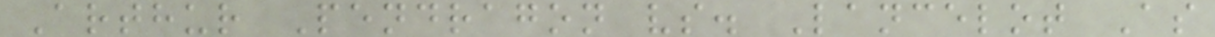Arthur Pendragon vs. Lancelot As
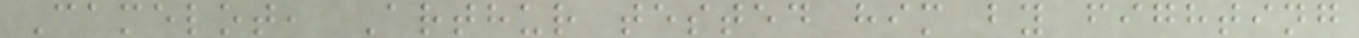Camelot, Arthur tested him by fighting
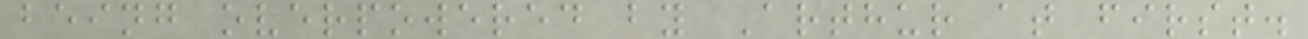being overpowered by Arthur at first.
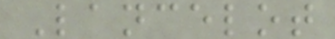Lancelot
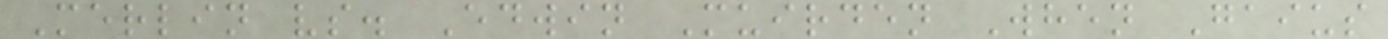Merlin vs. Edwin Muirden When Gaius
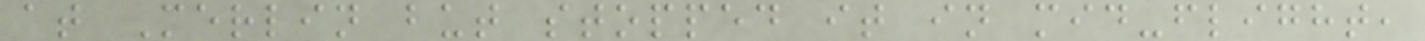at Merlin but stopped it in mid-flight,
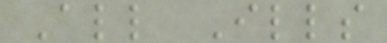All Ills
